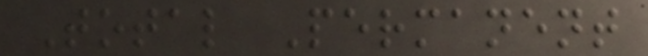Total Permanent
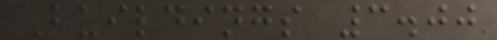Buildings 3.00
